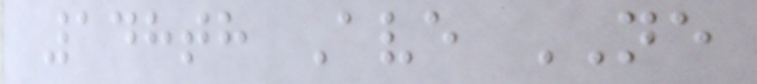148th Ave NE
